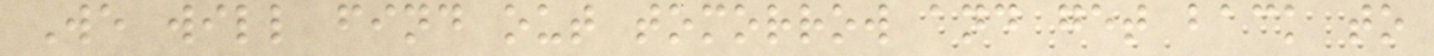We will find out tomorrow and get back to
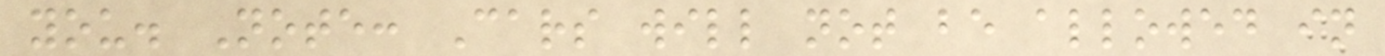you. Note: Cars will not be allowed in
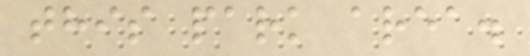this park area.
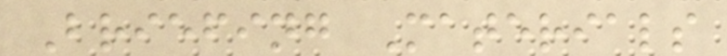Briefing Materials
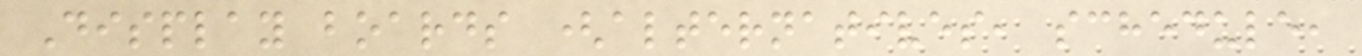Display boards (alternatives, schedule,
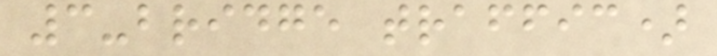3-bridge traffic)
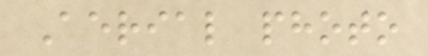Aerial photo
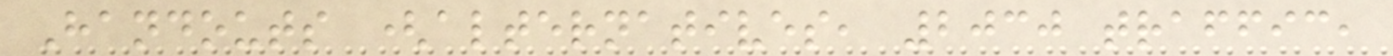Handouts (alternatives, 2030 traffic,
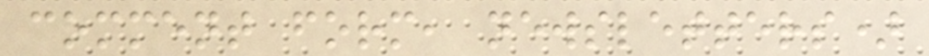comment form, newsletters)
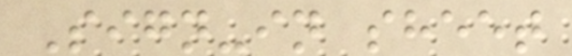Sign-in sheet
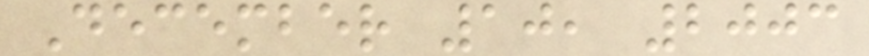December 10, 2003
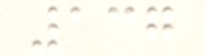137
